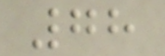78
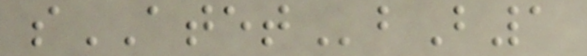sATETbB1
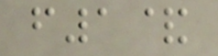f1&
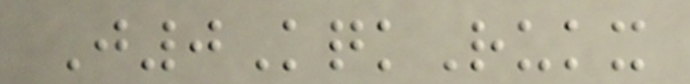J0KqkRukx
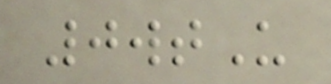0wtU
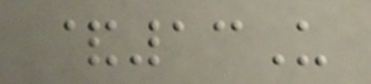&13U
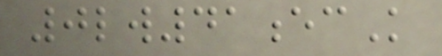0lw41ecK
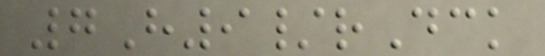7H9/rDck
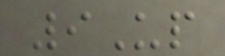9Up
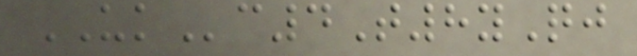UKc4T8yQj
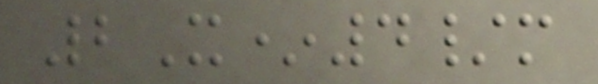2X*4/m
